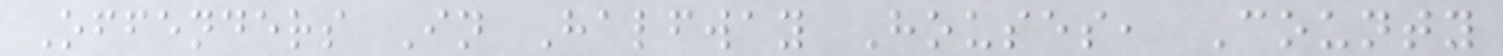Offenders In Halfway Houses, County
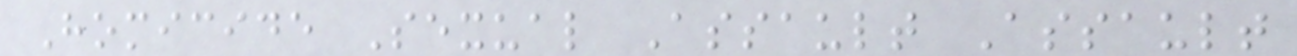Homicide Sexual Assault Assault
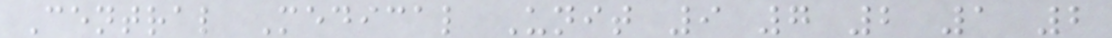Central Medical Unit 9 7 2 1 2
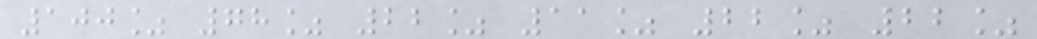100% 78% 22% 11% 22% 22%
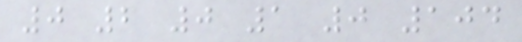0 2 0 1 0 104
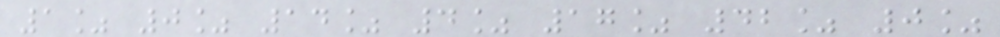1% 0% 14% 4% 17% 42% 0%
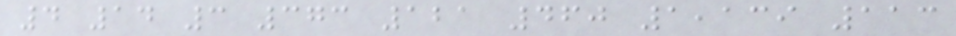4 14 3 373 121 460 1,139 113
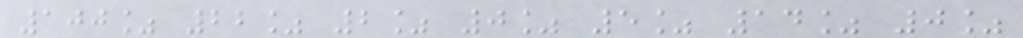100% 22% 2% 0% 5% 14% 0%
